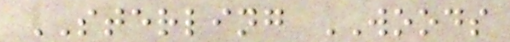STERLING WOODS
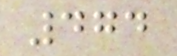474
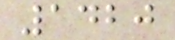1420
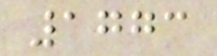1773
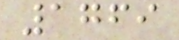1769
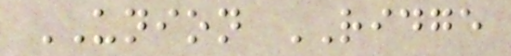UNION RIDGE
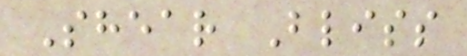Shear Bliss
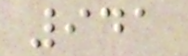941
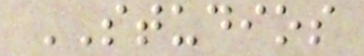STUDIOS
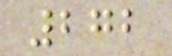272
